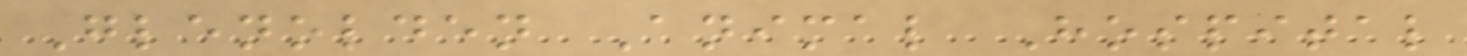Glenolden Animal Hospital
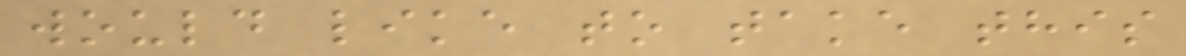would like to take this
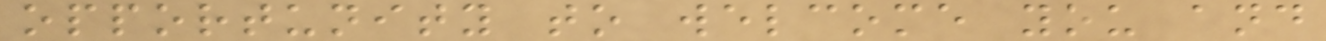opportunity to welcome you and
